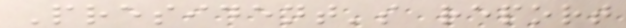President's report
